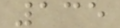135
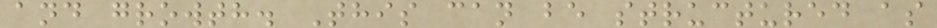and growth. This can be structured as
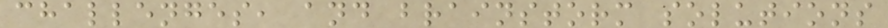challenges, and brainstorm solutions
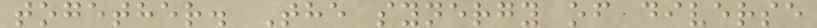together. The synergy of diverse
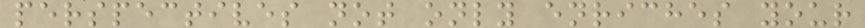perspectives not only enriches your
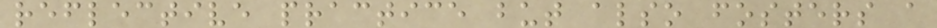reflective practice but also fosters a
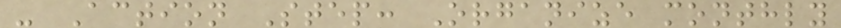- Action Step: Organize monthly
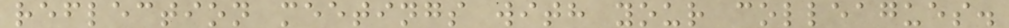reflection meetings with your colleagues.
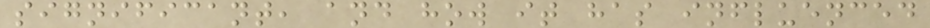significant, and how it has influenced
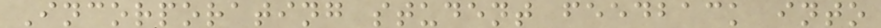Incorporating student feedback into
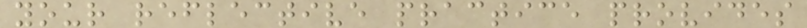your reflective practice provides
